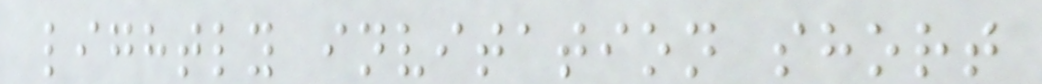lightly invitation short
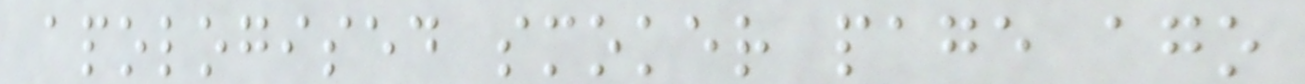apologised smoker page ago
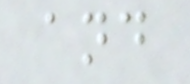and
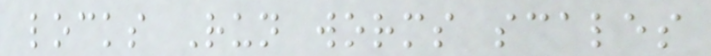locks Run worms scales
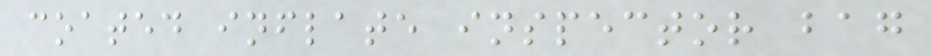coated inflate inspector bag
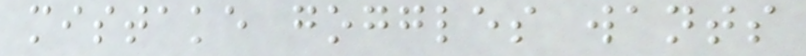mistake goggles wants
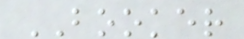BOOKER
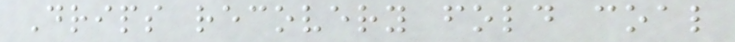Drips recovery fold coal
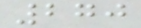270
